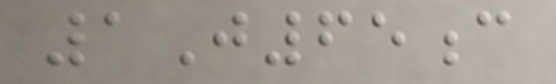1J65c
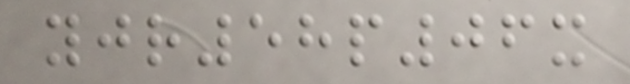yjr58p06x
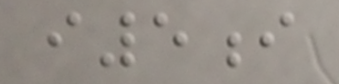i5i
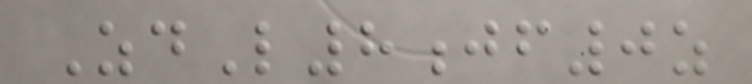ZdL8jf0z
